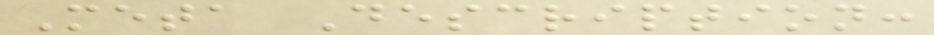Meta Description:
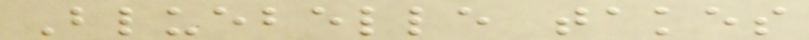Bluebelle takes
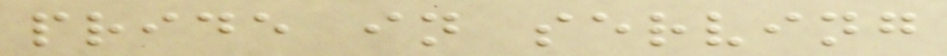pride in serving
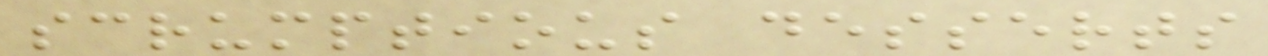scrumptious desserts
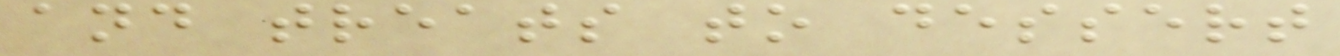and treats to dessert
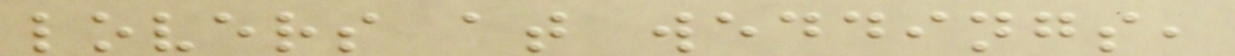lovers at weddings,
